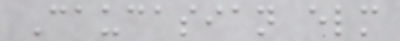Caucasian elm
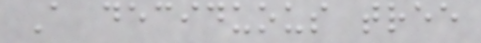A deciduous tree
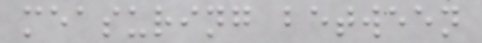measuring between
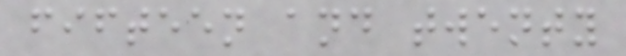fifteen and twenty
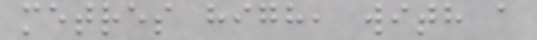metres high, with a
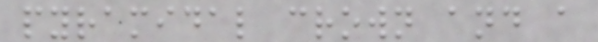pyramidal crown and a
